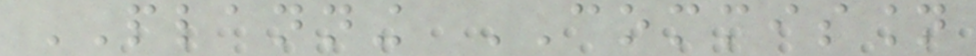PLANNING COMMISSION
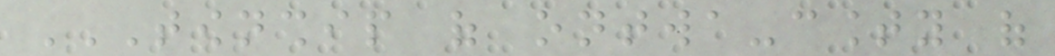TOWNSHIP OF ONTWA-COUNTY OF
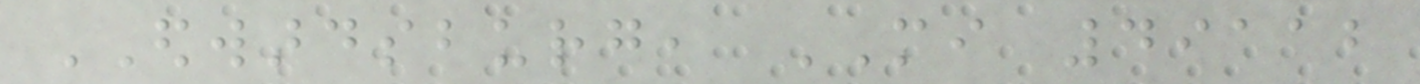EDWARDSBURG, MI 49112
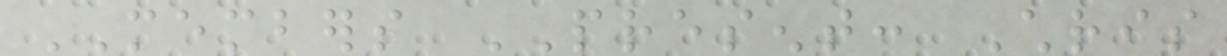MEMBERS PRESENT: Chris
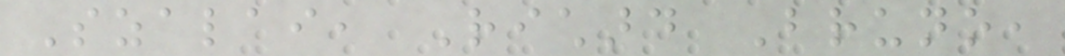Szalai, Richard Bruno,
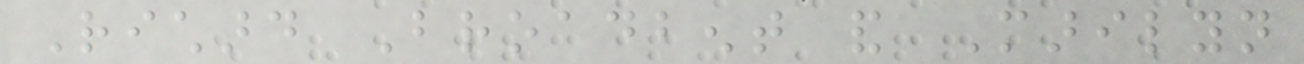Richard Broadbent and Marilyn
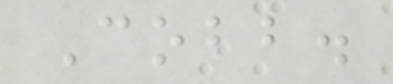Cobb.
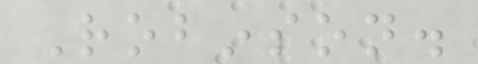Robinson.
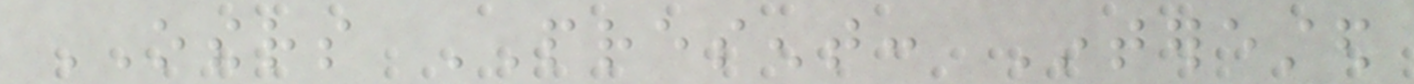OTHERS PRESENT: Interested
